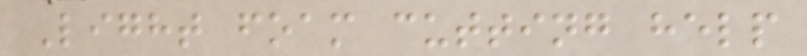Light foam cutting help
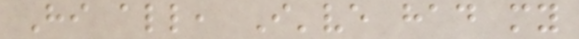Hi all, I've had my
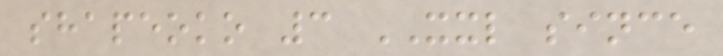shapeoko 3 XXL since
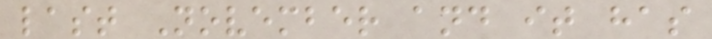last November and it has
